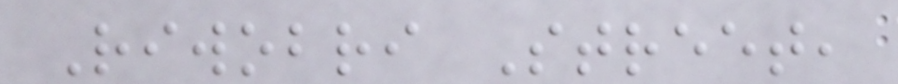Riwobri Street,
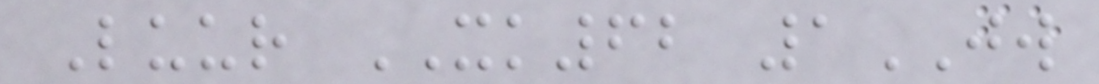Luur XK62 1JW
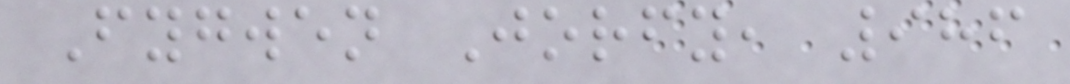Fygwen Jorfy, 986
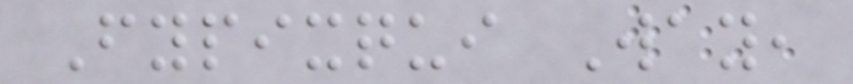Fypixqui Way,
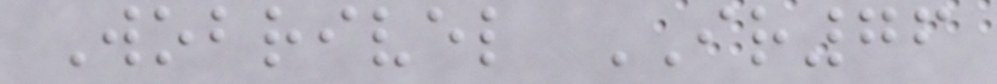Wobrivel IR76
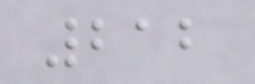212
